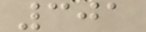301
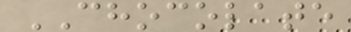CHOCOLATE
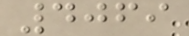4069
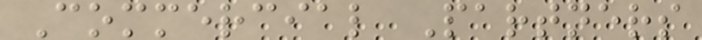Commercial Partners
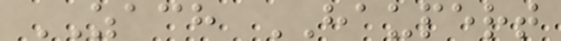ZACH HAUPERT
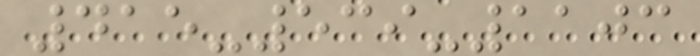415-539-1103
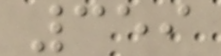359
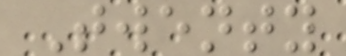Twenty
